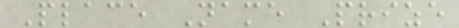Place Name Prize
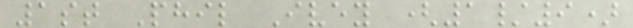1st Phil Ivey (1/9)
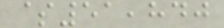$51,840
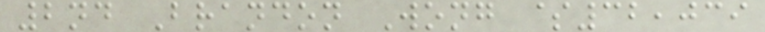2nd Brandon Wong $32,039
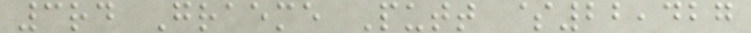3rd Graeme Putt $22,427
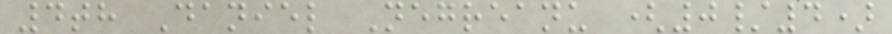4th Daniel Negreanu (0/4)
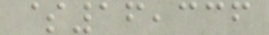$16,336
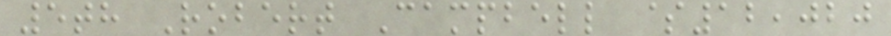5th Robert Campbell $12,020
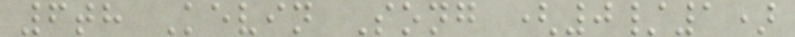6th Kevin Song (0/1)
